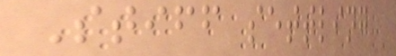Stiff settling
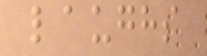laughs
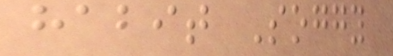habit Soggy
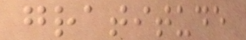gratitude
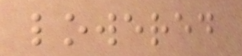lowered
